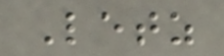Letz
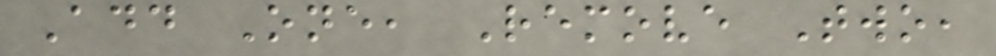Add One, Remove Two,
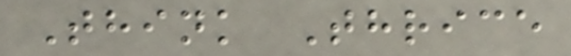Think Thrice
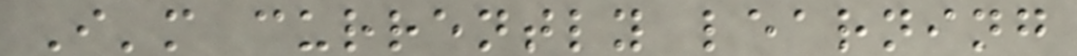I'm currently learning
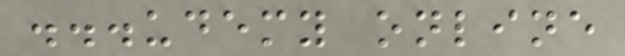...udemy online
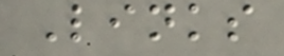Links
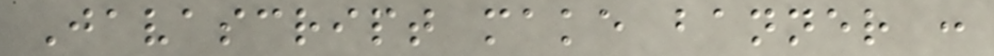Javascript make banner :
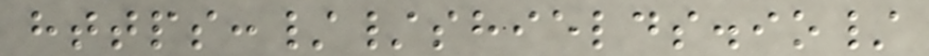https://shields.io/
